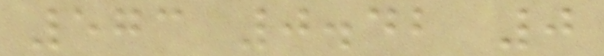573 0.42 0
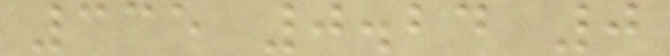335 0.24 0
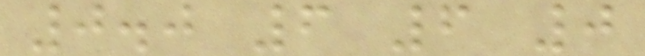0.0 6 6 0
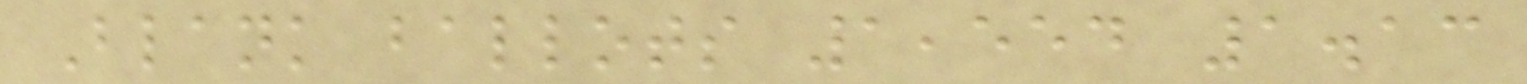Blank ballots 1,554 1.13
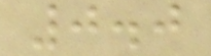0.0
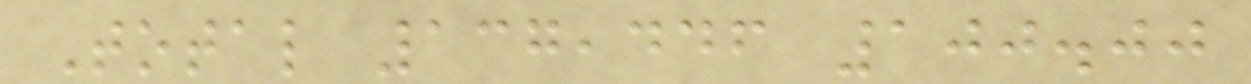Total 137,446 100.00
